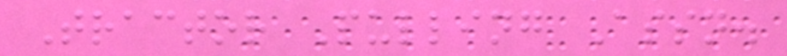Tractor Pulling Assn.
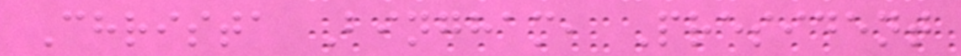Christa Bingham, President
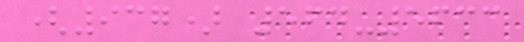(937) 564-5633
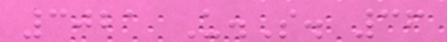3021 U.S. 36
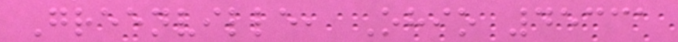Greenville, Ohio 45331
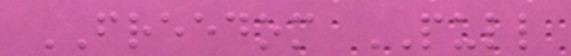FREEDOM PULL
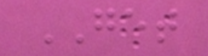GET
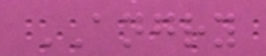ANGRY
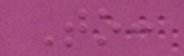To:
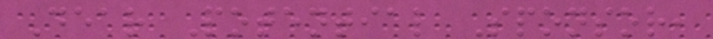Dear Potential Sponsor,
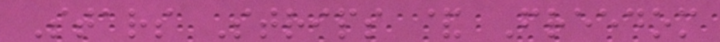Stars Strips & Freedom
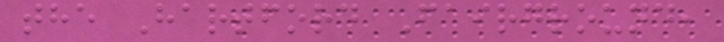the Hartford Fairground,
